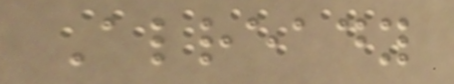Already
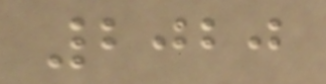2020
